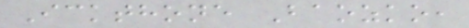Ickthone Baozko,
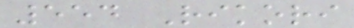554 Rikori
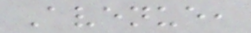Avenue,
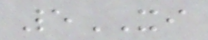5XI
